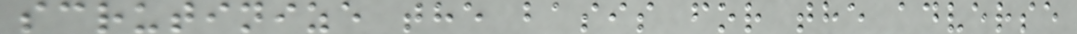scrutinize the basis for the adverse
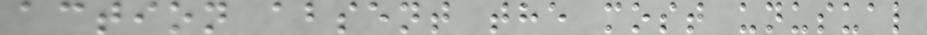action absent the most unusual
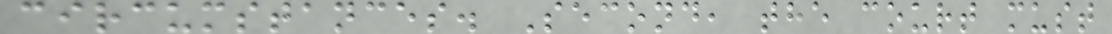circumstances. Second, the court must
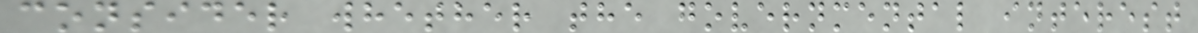consider whether the governmental interest
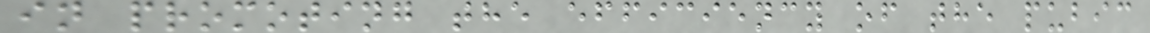in promoting the efficiency of the pubic
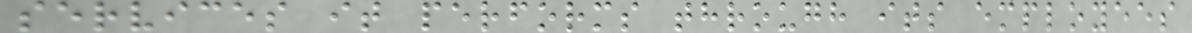services it performs through its employees
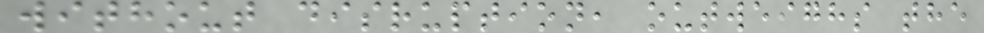without disruption, outweighs the
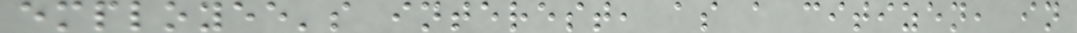employee's interest, as a citizen, in
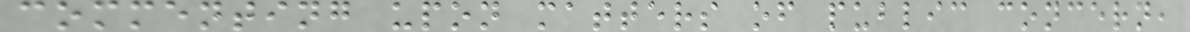commenting upon matters of public concern,
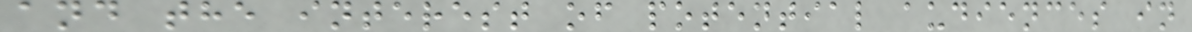and the interest of potential audiences in
